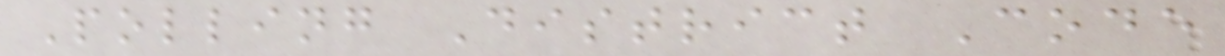Polling District Code
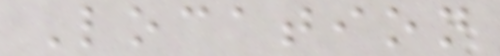Location
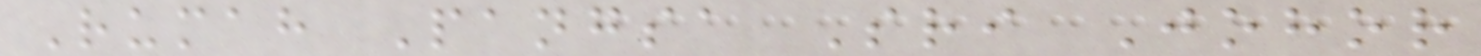Rumah Pangsa Sri Johor
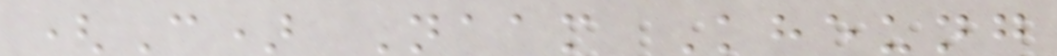(C) Naam Kheung
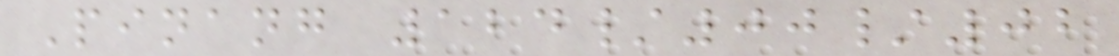Pinang 124/00/02
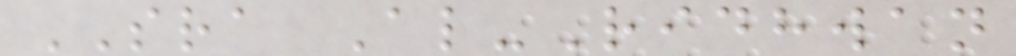SRA Al-Ridhwan
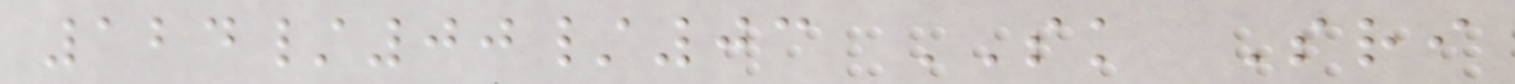124/00/03 SK Sri
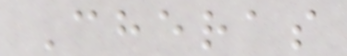Cheras
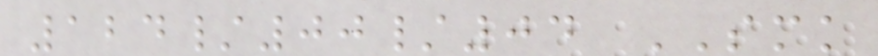124/00/04 SMK
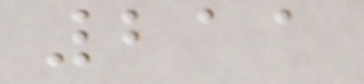211
